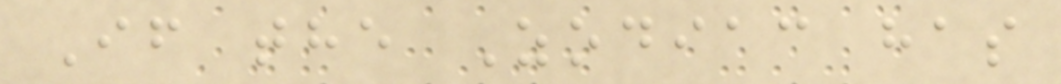If the Zodiac has
